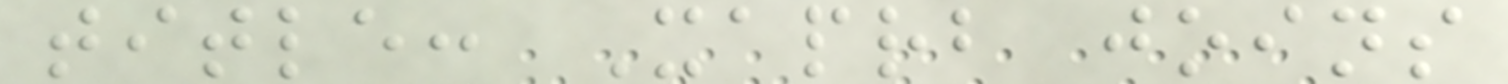title: Xaprb joins
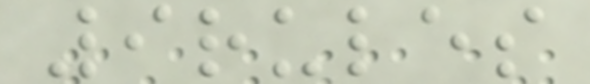9rules
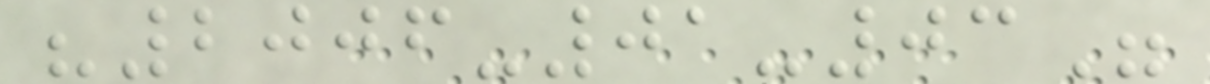"2006-01-03"
